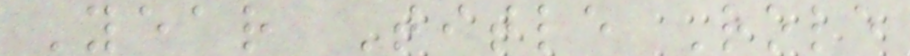Year Title Role
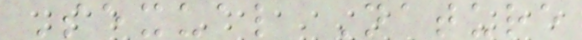Sexual Nature
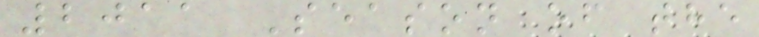2011 Season of the
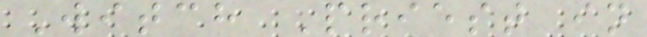Witch Priest in
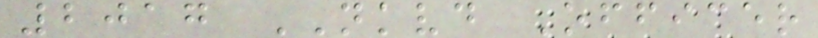2017 NKVD Officer
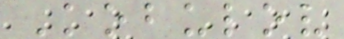Kobulov
